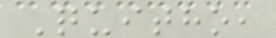Quitho,
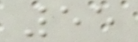55
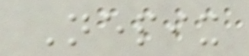Nepix
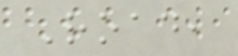Road,
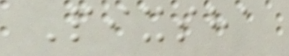Pixsha
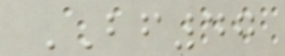BF47
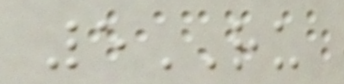5RU
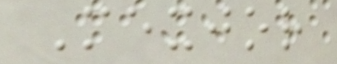Mexjor
